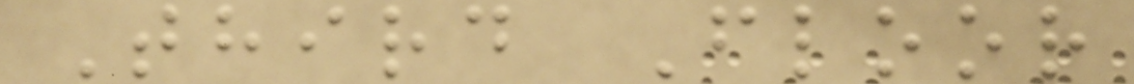Third Floor
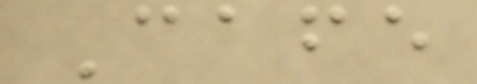Cafe
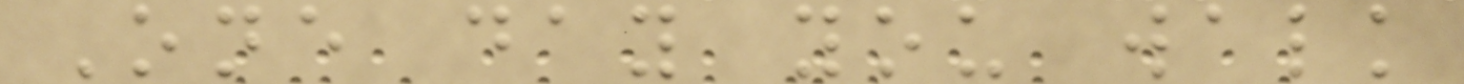One day you walk
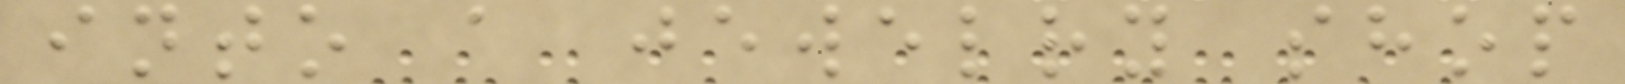into a jewelry shop
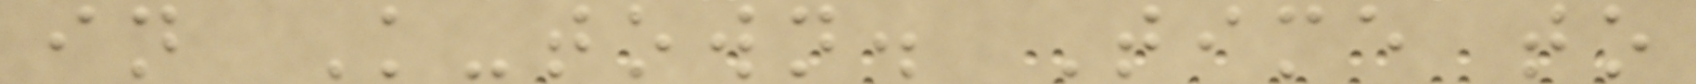in K-town. Time to
